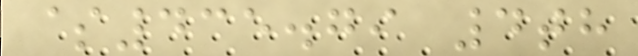$435.79 4th
